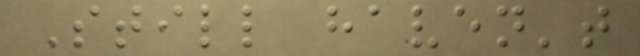Still haven't
